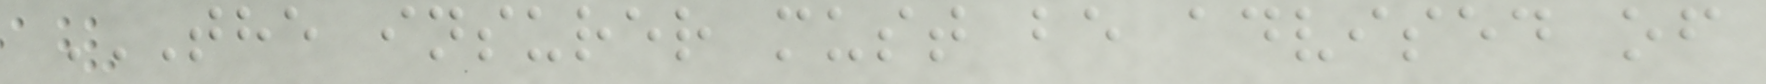THE INSURER MUST BE ADVISED OF
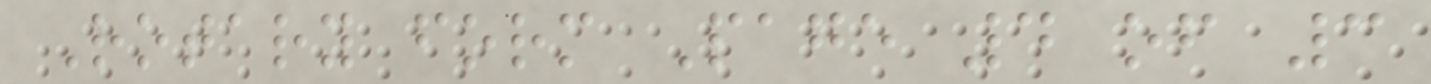Rotary form Page 4 of 3
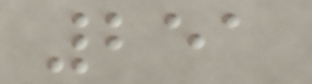251
